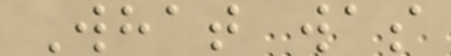What was
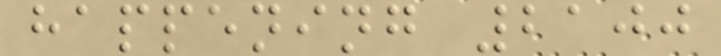happening 2100
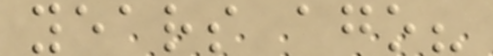years ago?
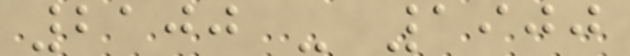2100 - 1900
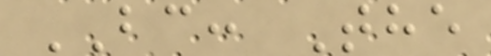BC: The
